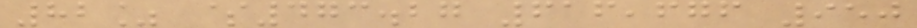82% $473.27 616,676 950
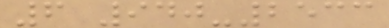6 940-2533
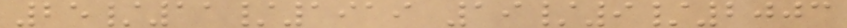25/11/1919 19/9/2003
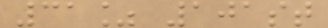31% 101st
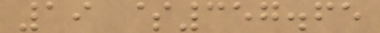19 $357.65
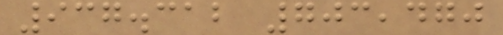937.312 703,470
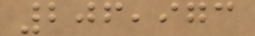206,973
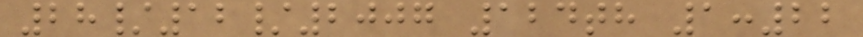28/12/2007 124th 1:22
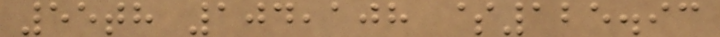55th 104,108 $125.93
